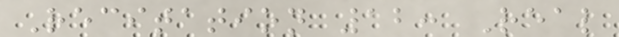Recitation 12: Real
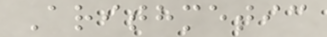Arithmetic
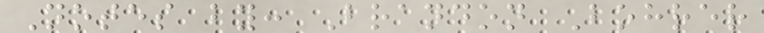Notes by: Brandon Bohrer
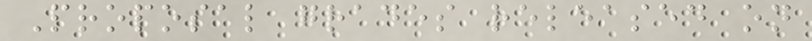Proposal grades released on
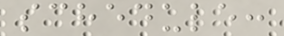schedule:
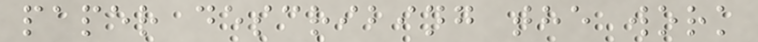paper describing the work
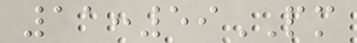11:59PM
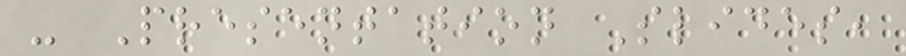- Presentation Slides,
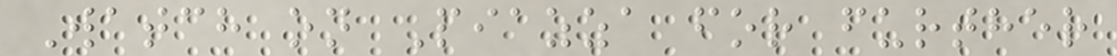Watch on Piazza for further
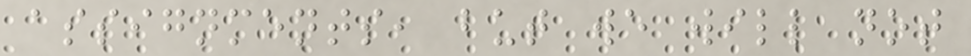assignments, but we will not
